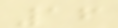16
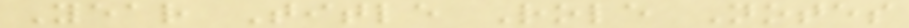Year Title Role Notes
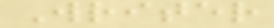Writer
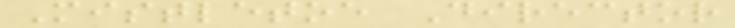Mistletoe Director
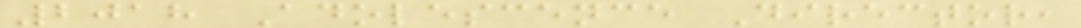2018 Adolescence Director,
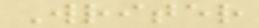Writer
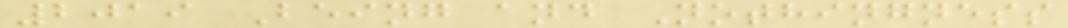2019 Being and Nothingness
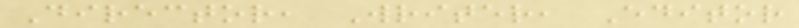Director, Writer, Editor
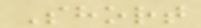Short
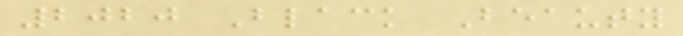2020 Black Beauty
